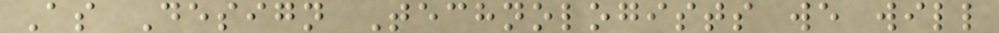As Design Technologists we will
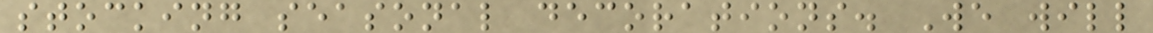stocking seasonal decorations. We will
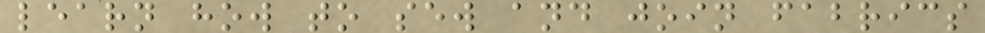learn how to sew and join fabrics
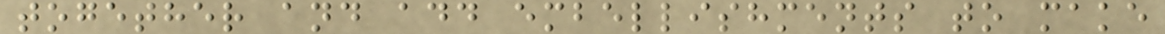together and add embellishments to make
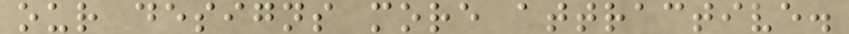our designs more attractive.
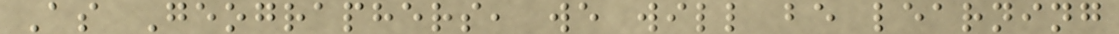As Geographers, we will be learning
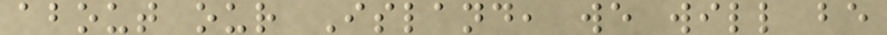about our Island, we will be
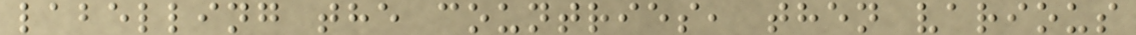labelling the countries, then various
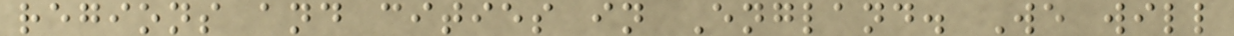regions and cities in England. We will
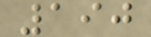190
